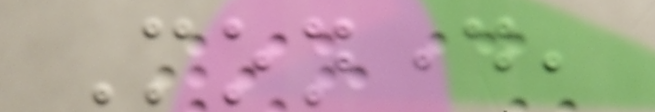Monday,
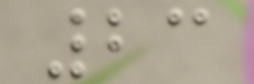23
